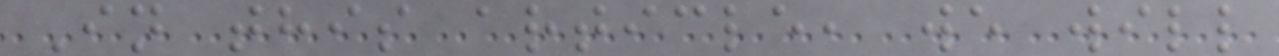In this article, we will
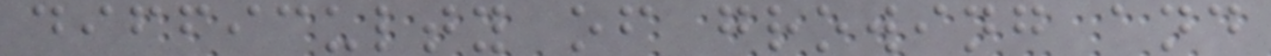difficulty of growing and
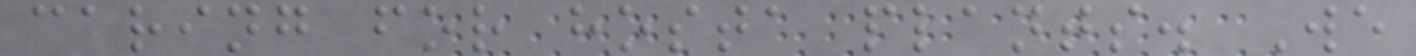caring for hosta plants. We
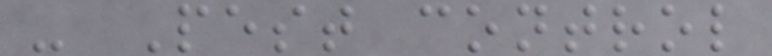- Pest control
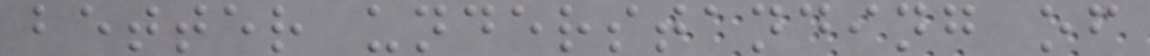better understanding of
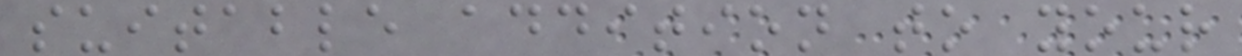suitable addition to your
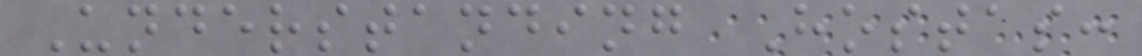Understanding Hostas:
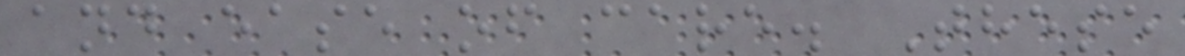and ease of care. These
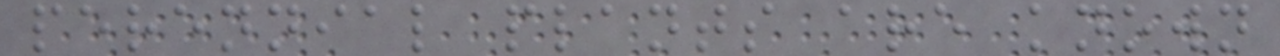perennial plants are known
